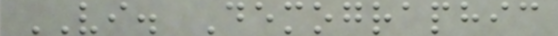VI. Demographic
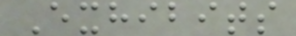Exhibits
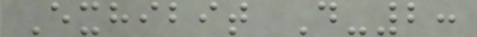Exhibit D-2:
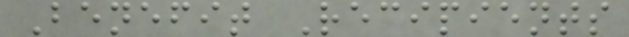Benefit Recipients
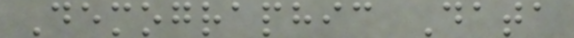Demographic Data
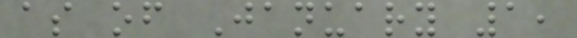as of January 1,
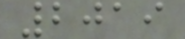2019
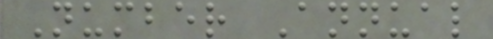Number Annual
